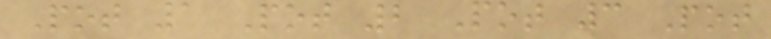Pot 1 Pot 2 Pot 3 Pot
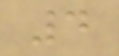4
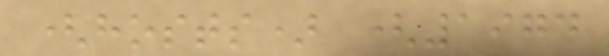(hosts) (1974
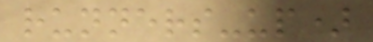runners-up)
